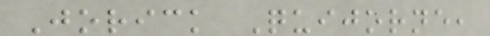Jorick Quijorne,
